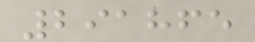291865
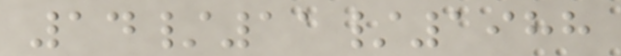14/11/1988
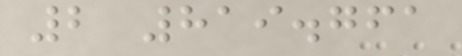2 819.761
